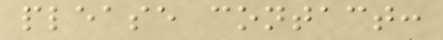please contact:
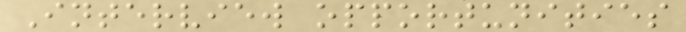Interview opportunities
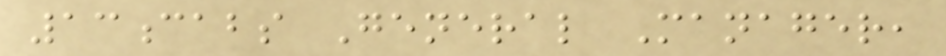13cabs General Manager,
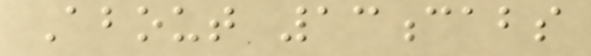About 13cabs
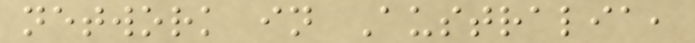network in Australia,
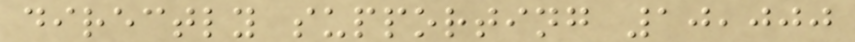directly supporting 10,000
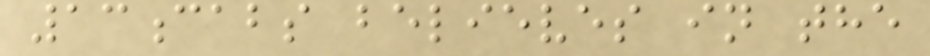13cabs believes in the
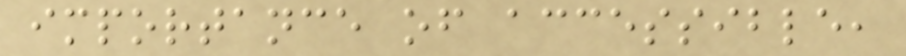importance of accessible,
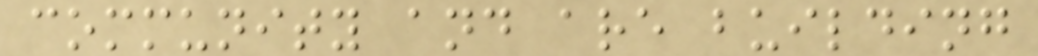community and are building
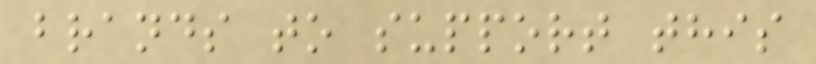brands to support this
